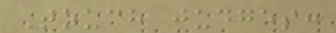Touch judges:
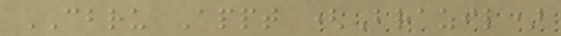CBRU Appt (Brazil)
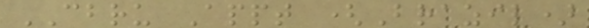CBRU Appt (Brazil)
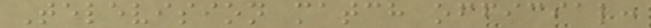Television match official:
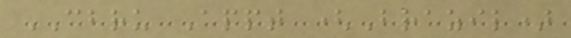CBRU Appt (Brazil)
